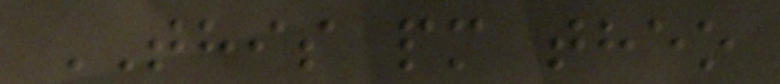THIS pm theo
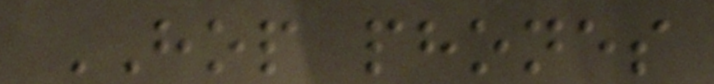HOP phones
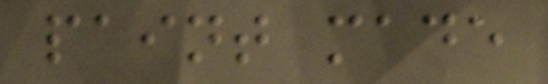paint made
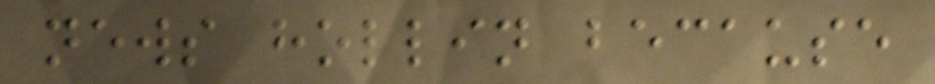news hollin because
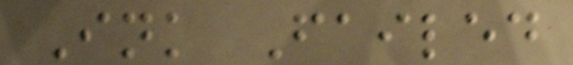Ink Failed
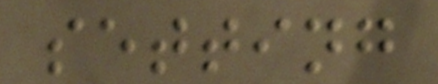setting
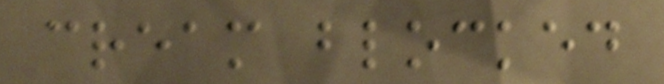cream blocked
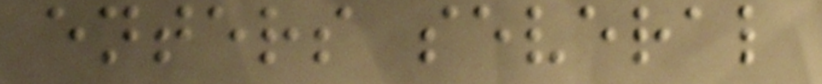enters several
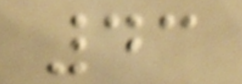43
